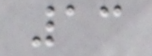13
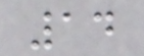14
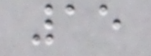15
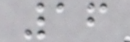16
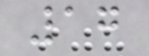17
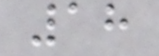18
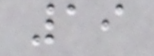19
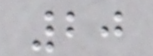20
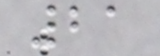21
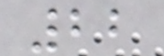22
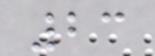23
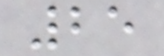25
